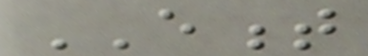EMENT
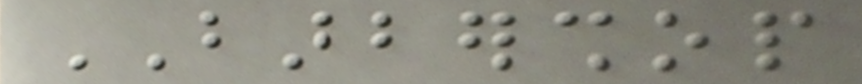BARBERSHOP
